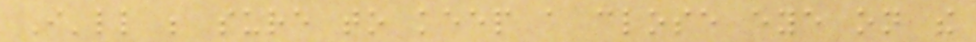I'll be sure to keep a close eye on the
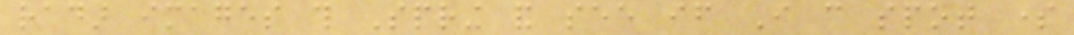radar images this Spring and see if I can spot some
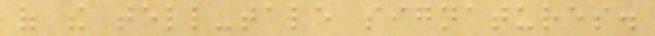of the tell-tale signatures.
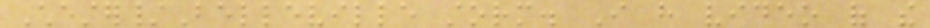Chester/Belleville storm. I have video of the
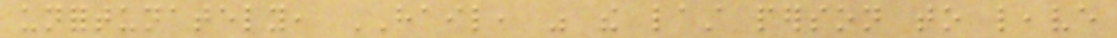unfortunately, HAIL, was the last person to leave
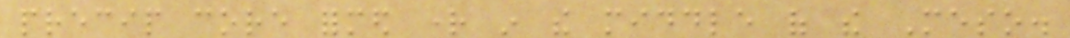precip core formed right in the middle of the Meso.
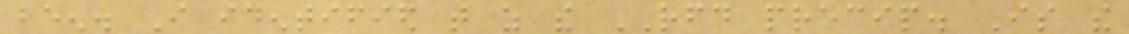been. I identified that as the RFD precip. Is the
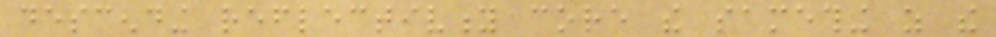descending reflectivity core the samething as the
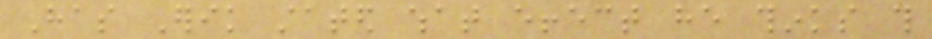Has Erik stated what effect he thinks this
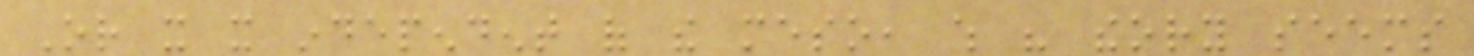Or it it independent of the meso, which his theory seems
